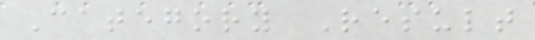Category Result
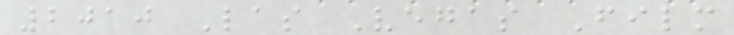2010 Las Vegas Film
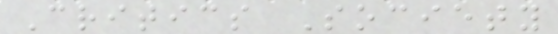Critics Society
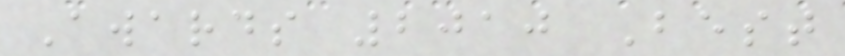Awards 2010 Best
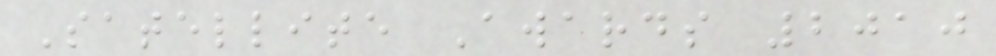Satellite Awards 2010
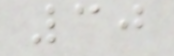30
